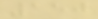150
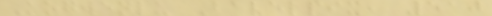Kogwenlu Bavelpix, 510
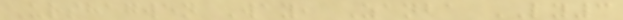Urshagwen Way, Zanba LY3
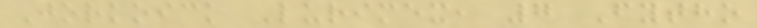Jorkoick Lurimex, 7 Fytho
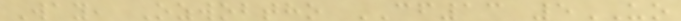Way, Ozwobtho CF13 5UO
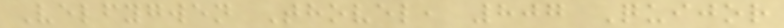Velfygwen Thovel, 807 Quijor
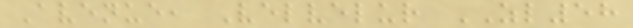Avenue, Velvelur ZL58
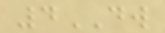4DW
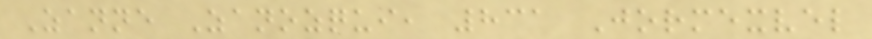Zanne Zanozqui, 831 Jormexvel
